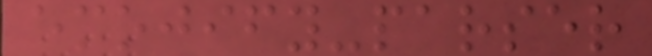emojify-parser
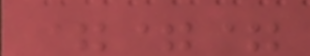===
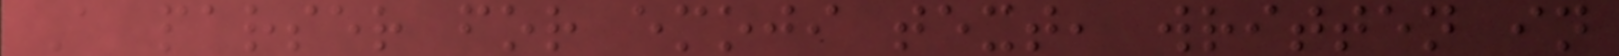A parser for emoji text, written in
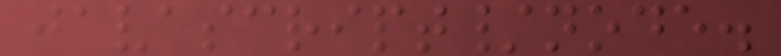javascript/node.
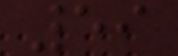59
